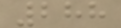288
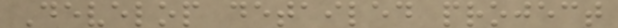Develop detailed project
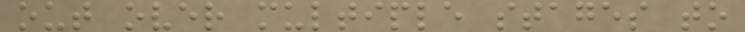out over multiple stages to
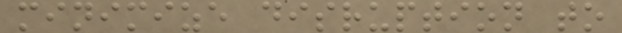minimize disruption to
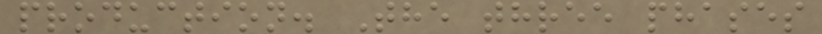production. The three phases
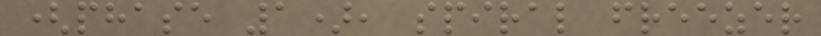(phase 1), spiral freezer
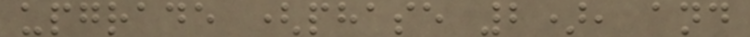upgrade (phase 2), and
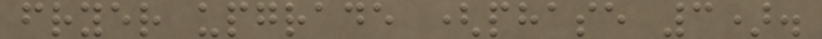fryer upgrade (phase 3).
